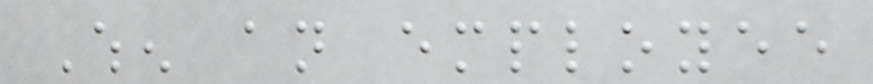When an employee
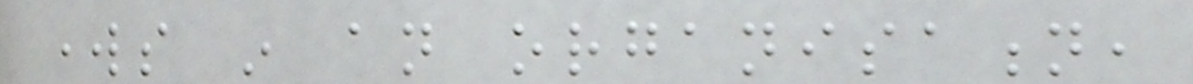works in an organisation,
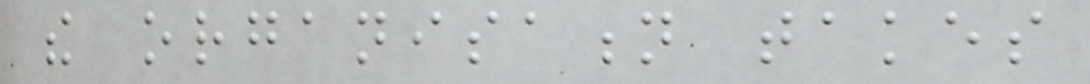the organisation takes
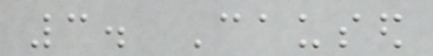3. Caused
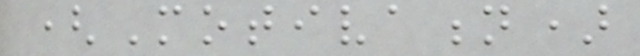(Motivation)
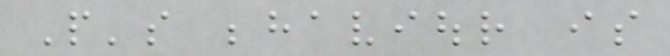People's behaviour is
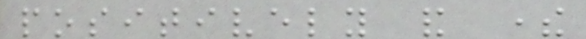positively and there
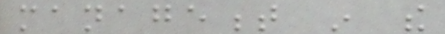management in the
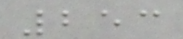253
